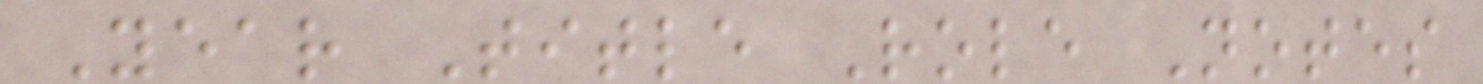Year Title Role Notes
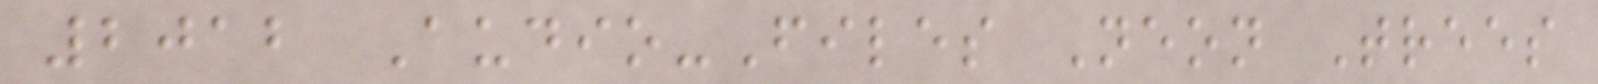2012 Audio-Files Neon Trees
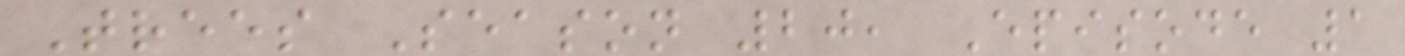Trees Season 20, Episode 1
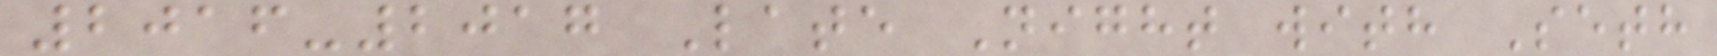2016-2017 Late Night with Seth
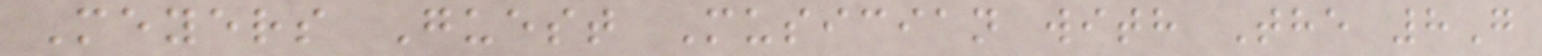Meyers Guest Musician with The 8G
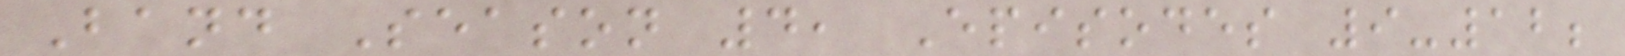Band Season 4, Episodes 9-12;
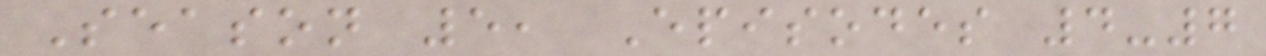Season 5, Episodes 4-7
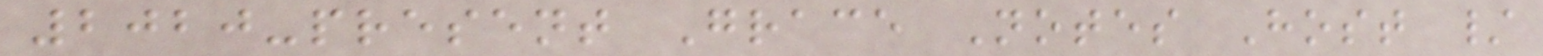2020-present Grace Notes Host /
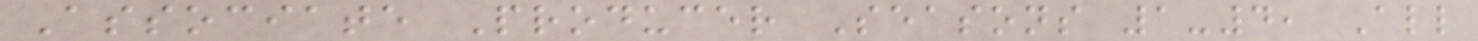Associate Producer Seasons 1-4, All
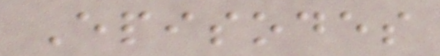Episodes
